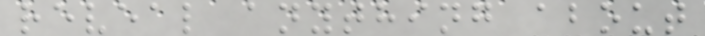reveal anything about
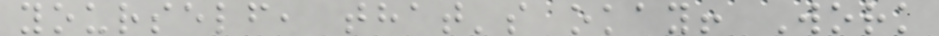yourself, that's okay! Work
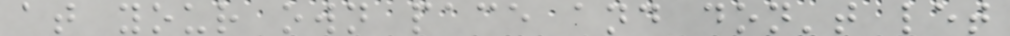at your own pace and don't let
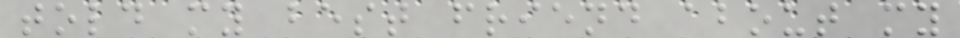told my best friend about my
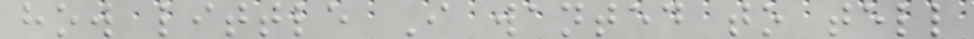how little I wanted to tell
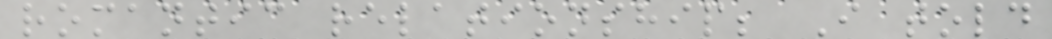romantic relationship; I told
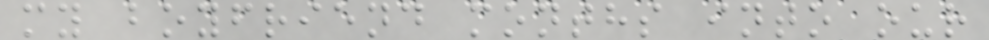my boyfriend months into our
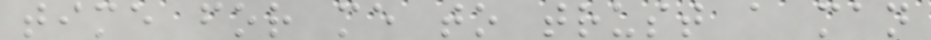time for me to trust a man
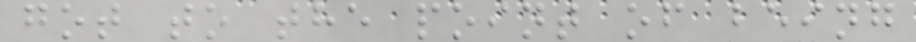got to the point of being
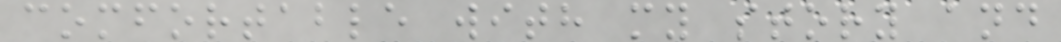comfortable with my story and
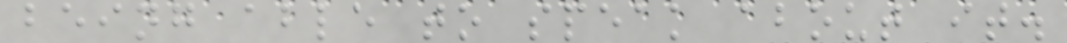being able to speak about it.
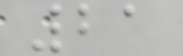21
